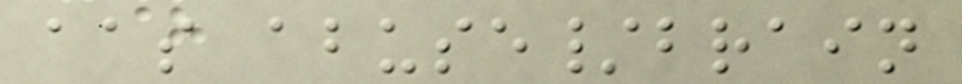aas abuse/brain
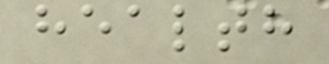health
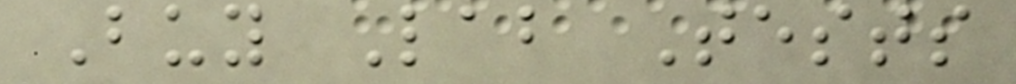Buy Lab Tests
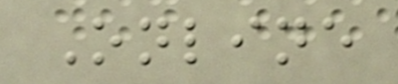Online
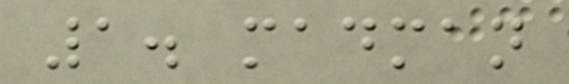1. madman
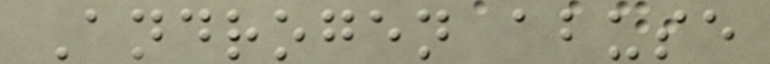Androgen abuse
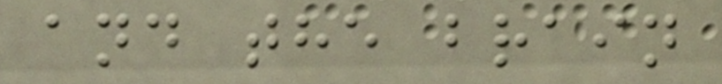and the brain
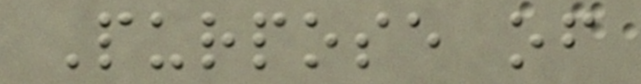Purpose of
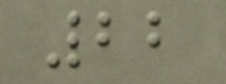22
